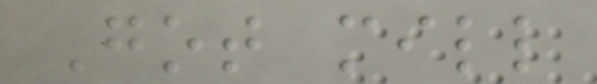Got mill
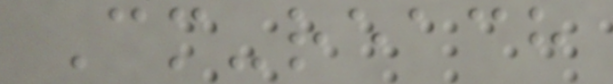Cm-reach
